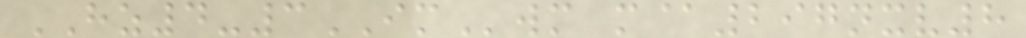HZ4-3IMwm m@297nxv8
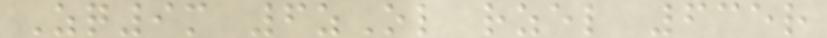Zq9m 6zOl rzel 635r
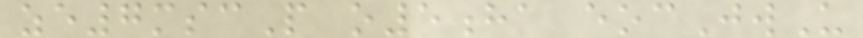ze7mscP o5ha eocJwU
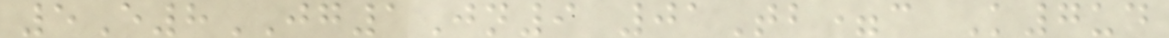5E8JG1Jn9 01Tb=c K7ud
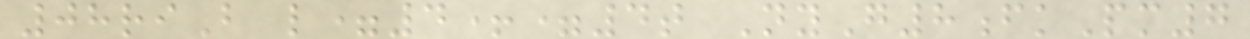08riB l=4+=4t NyG8fkPm7
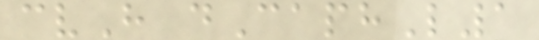cvH dCaphL1
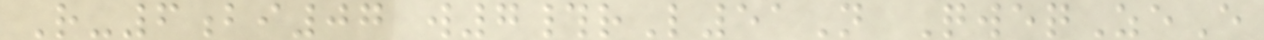R-6bi07 w7#rL51N QweqZeE
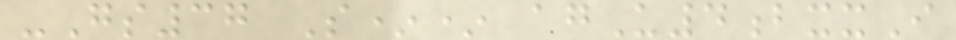-Gs37 S** agU4bxxI
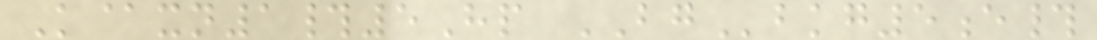K@xn1#5Hp BGbkg5e#
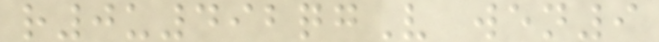r0u492qgV wen9
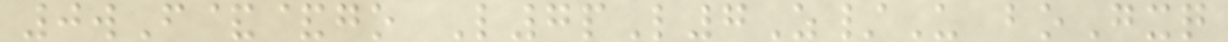0wF&&go L7pL7Z/U boGxq
